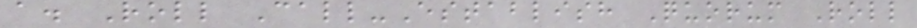a. Roll Call-Establish Quorum Roll
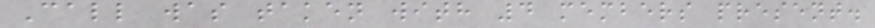Call was taken with 4 members present.
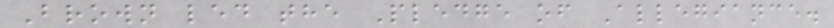Brown led the Pledge of Allegiance.
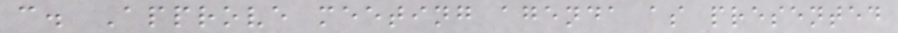c. Approve meeting agenda as presented
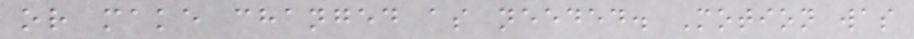or make changed as needed. Motion was
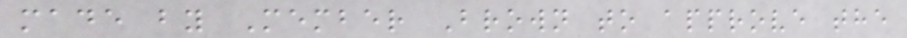made by Member Brown to approve the
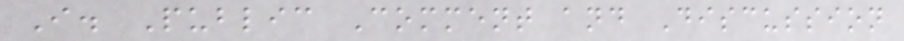I. Public Comment and Discussion
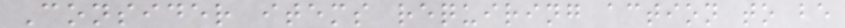Consider items requiring action to be
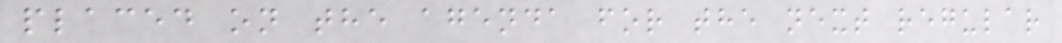placed on the agenda for the next regular
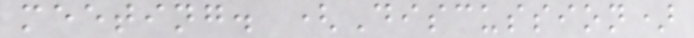meeting. (Discussion)
